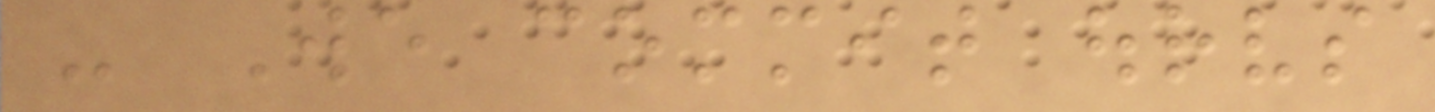- We commit ourselves
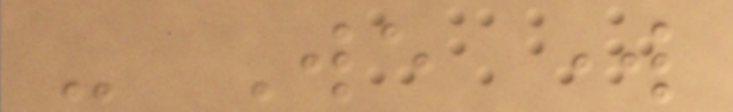- We work
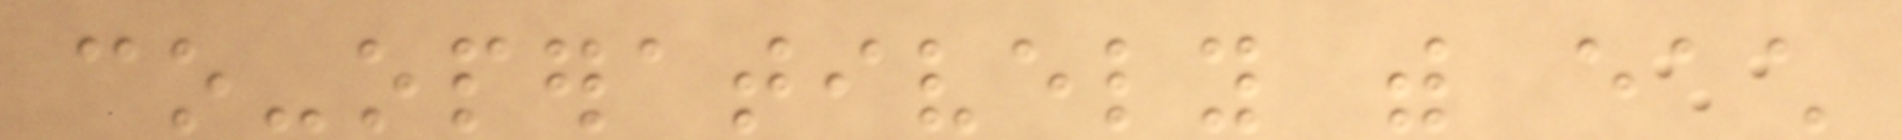co-operatively with each
